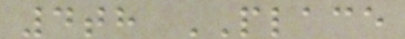4th PLACE
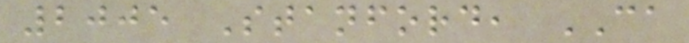2005 Stanford, CA
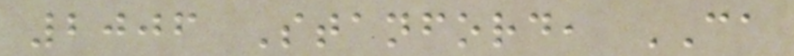2006 Stanford, CA
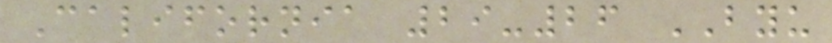California 29-26 BYU
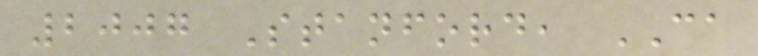2007 Stanford, CA
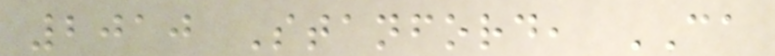2010 Stanford, CA
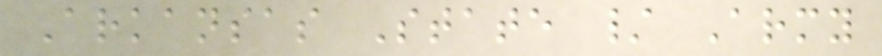Arkansas State / Army
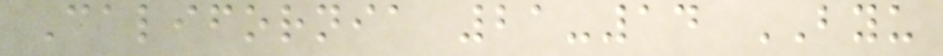California 21-14 BYU
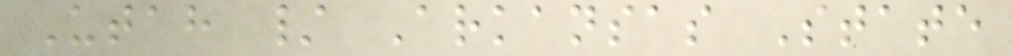Utah / Arkansas State
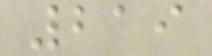219
